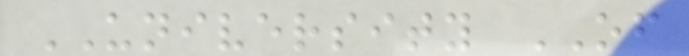UNIVERSITY OF
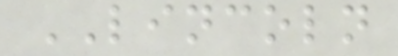LINCOLN
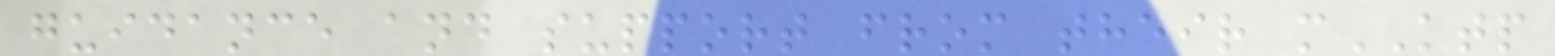guidance and support from their mKTP
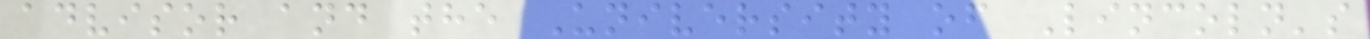advisor and the University of Lincoln's
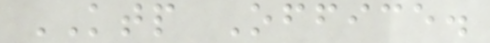KTP Office.
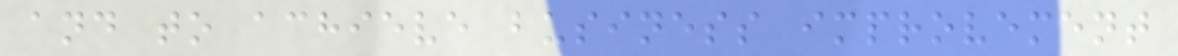and to achieve business improvement
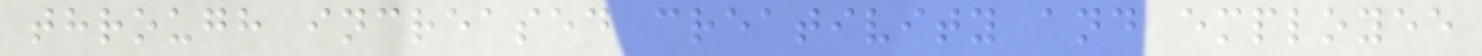through increased creativity and employee
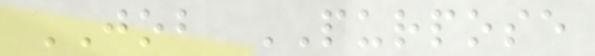JOB PURPOSE
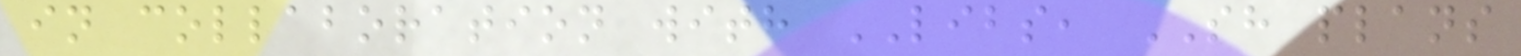in collaboration with LIBS, SH plans
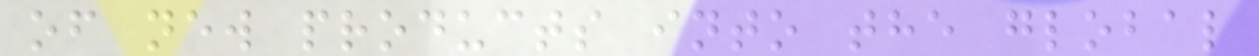of new products into the global
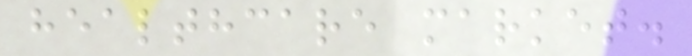healthcare market.
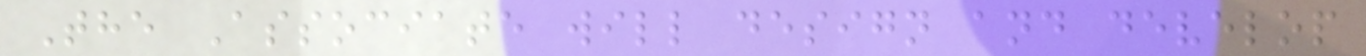The Associate will design and develop
